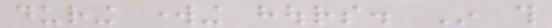during working hours. In this
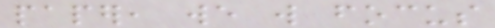paper, we will focus
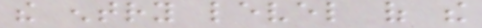the entry level of the
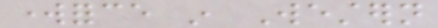workforce in Western
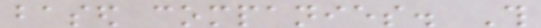based companies. This
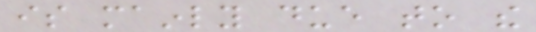is mainly due to the
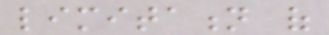limitation of
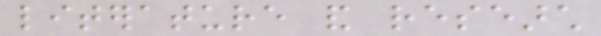literature and research
